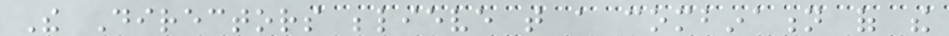The Directors believe that a combination of the
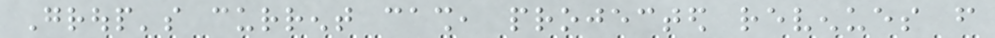Group's current cash, projected revenues from
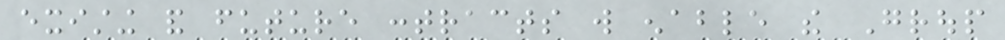existing and future contracts will enable the Group
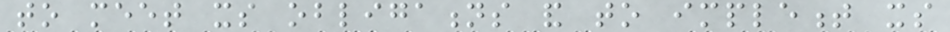to meet its obligations and to implement its
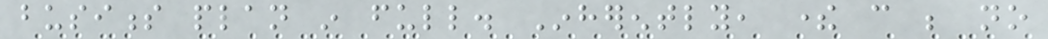business plan in full. Inherently, there can be no
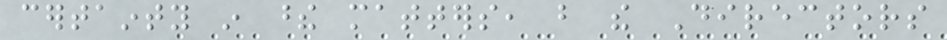certainty in these matters, but the Directors
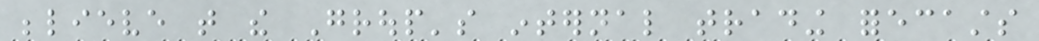believe that the Group's internal trading forecasts
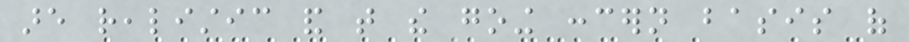are realistic and that the going concern basis of
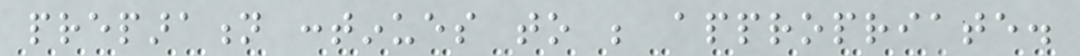preparation continues to be appropriate.
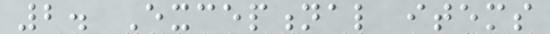2. Exceptional items
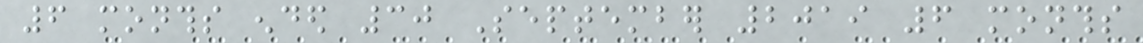6 months ended 30 September 2019 6 months
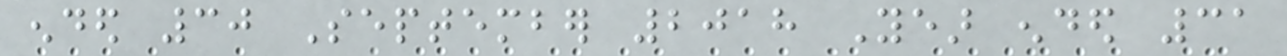ended 30 September 2018 Year ended 31
